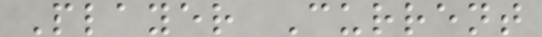Player Current
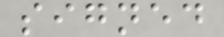signed
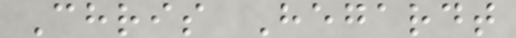Chris Hegardt
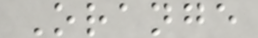Orange
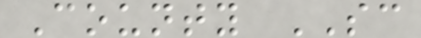County SC
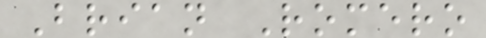Brian Romero
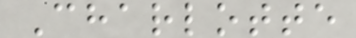Charlotte
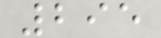295
